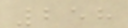258
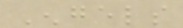Engels
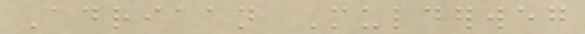Adriaan Mulderweg
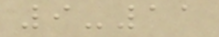9-11
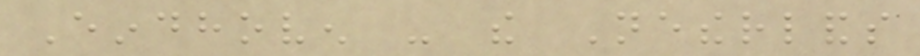Eindhoven - the Netherlands
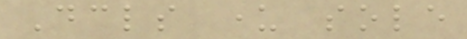Declares under sole
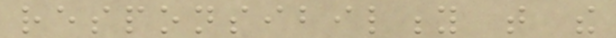responsibility that the
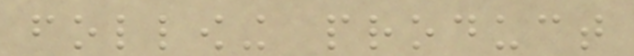following product
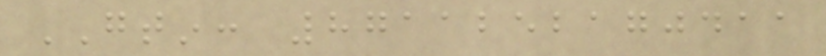GTIN: 8711252170411
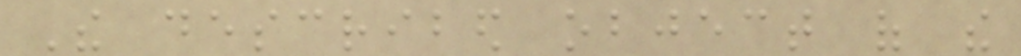The described object of the
